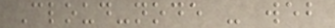Cloud-node - web
